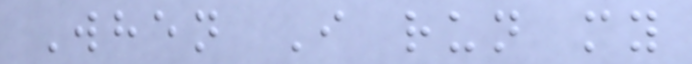When I run my
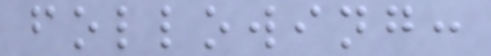following:
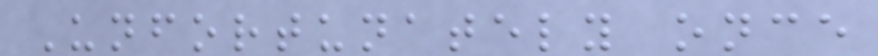Unfortunately once
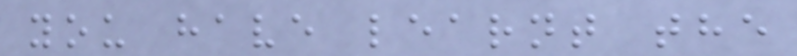you have learnt the
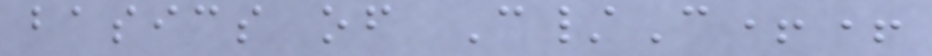basics of C/C++
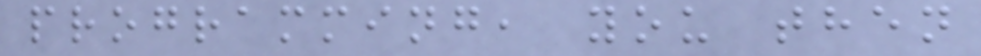programming, you then
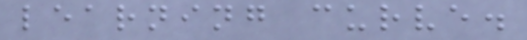learning curve.
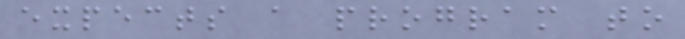expects a program to
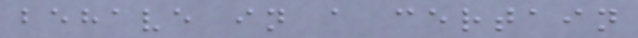behave in a certain
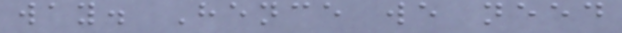way. Hence we need
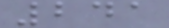241
